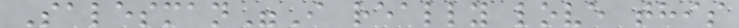Salesman"I really love this
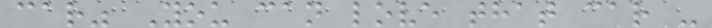car" You can love that car -
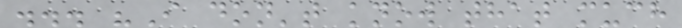... "I don't know that much
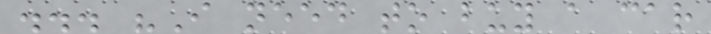... "I need to buy a car
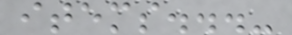items...-
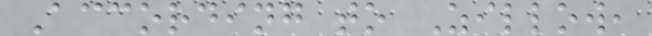According to Zillow,
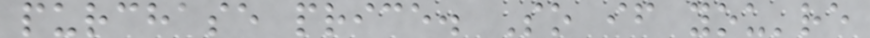purchase price. So if you're
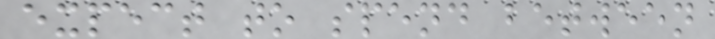expect to spend between
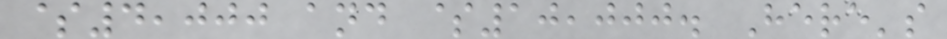$4,000 and $10,000. Here's
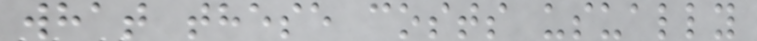what these costs usually
